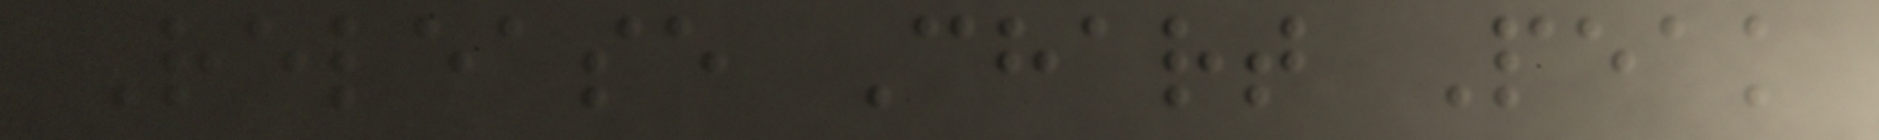Release Chart Peak
